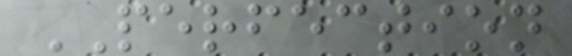PERFECTION
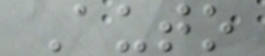Auto
